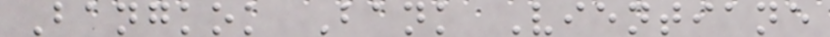Bangkok Bank Vientiane
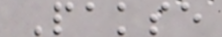Pakse
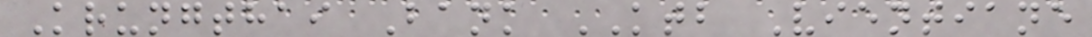Krungthai Bank KTB Vientiane
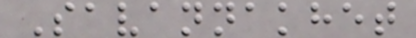Savannakhet
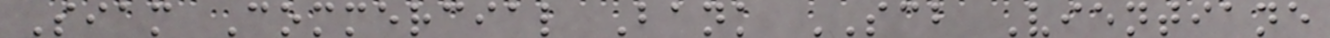Siam Commercial Bank SCB Vientiane
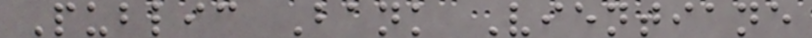Public Bank Vientiane
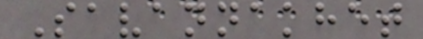Savannakhet
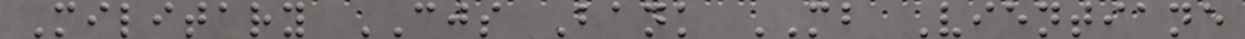Military CJS Bank MB Vientiane
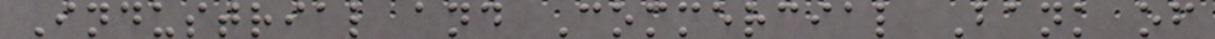Industrial and Commercial Bank of
